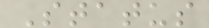Status
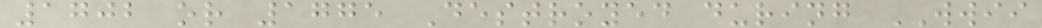1702 or 1775 Destroyed during WWII
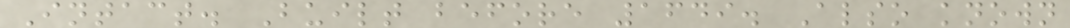Intact. Built before 1649. Also known
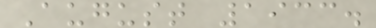August 1933.
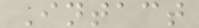Intact
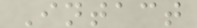Intact
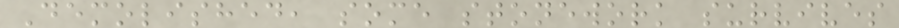Demolished, some stonework survives
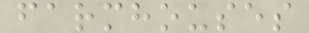farmhouses
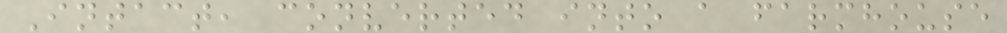Intact, converted into a farmhouse
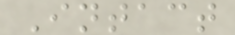Intact
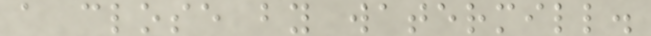a close by watermill.
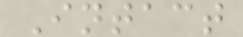Intact
